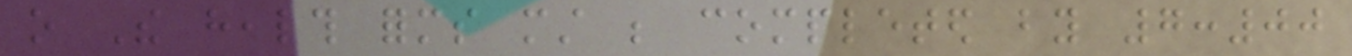o The health forms must be completed by 7:00
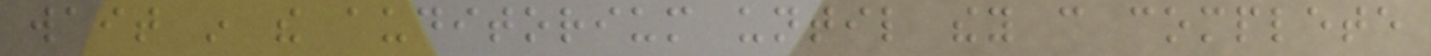wait in the auditorium until they can complete
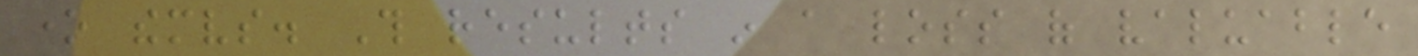one themselves. This results in a loss of valuable
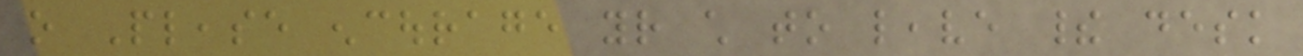o Please encourage your child to leave their desk
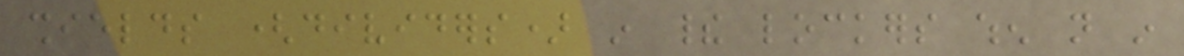shields (dividers) in their lockers when not in
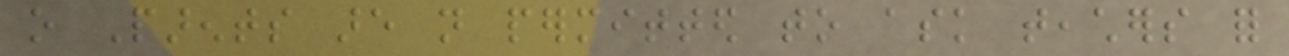o Parents are not permitted to ask teachers for
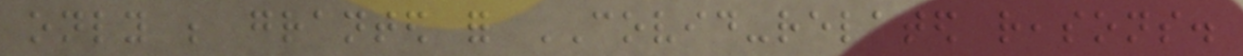only be granted for COVID-related reasons.
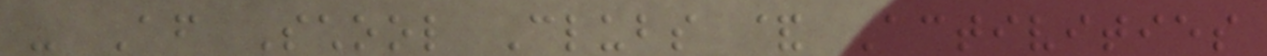- After School Clubs & Activities
